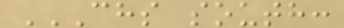CHS SOUTH:
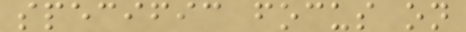specific focus on
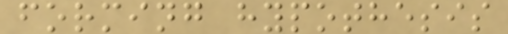forming hypothesis
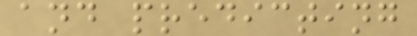and predicting
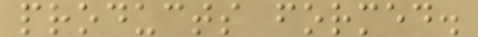products formed.
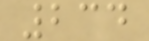234
